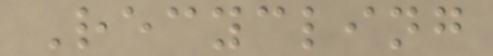Recycling
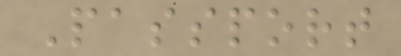Passport
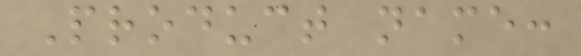Product name:
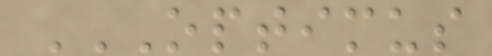OPTIMUS
